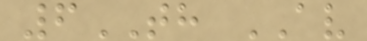6TH AV
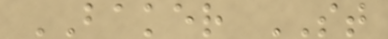BAKER ST
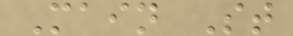Main St
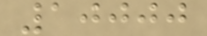10000
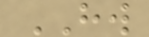HW
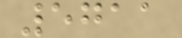5711
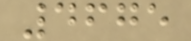4675
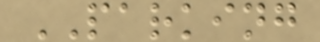PARKING
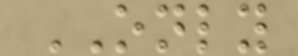ONLY
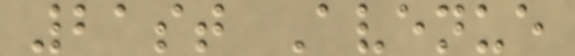21st Avenue
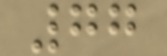77
